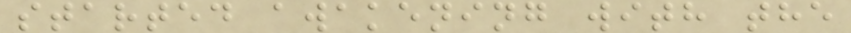started awakening with the
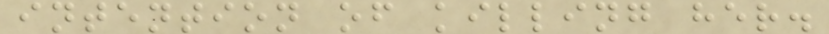intention of killing her.
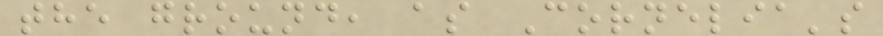the ground, as Cornelia's
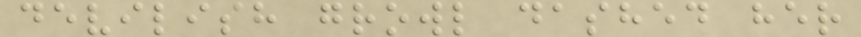devilish growl dashed her
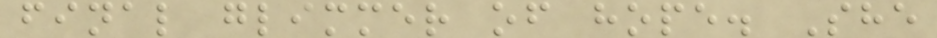final glimmer of hope. She
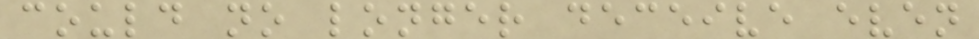could no longer deceive even
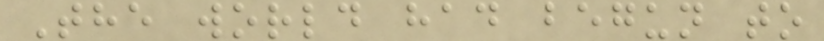The world had begun to
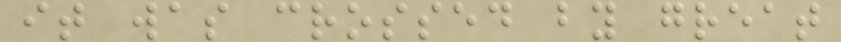it was crossed by great
